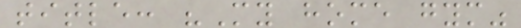title: "My home gym"
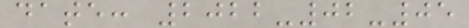date: 2022-02-05
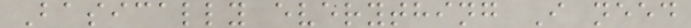Basically everything I need
